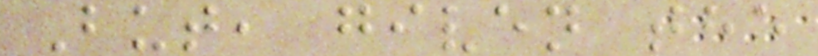But, given the
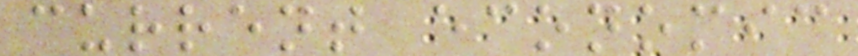current economic
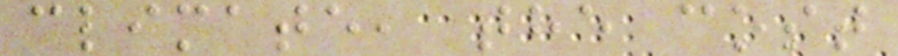climate, the cost
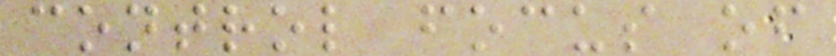control focus of
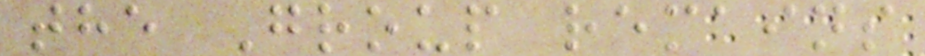the Group remains
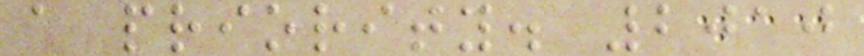a priority. 2010
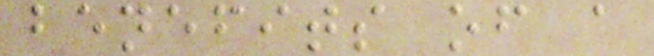benefits of a
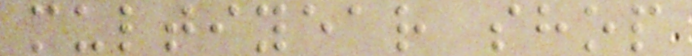multiyear shop
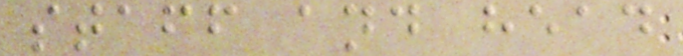staff and head
